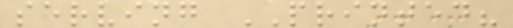serving PRINTED?
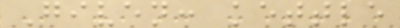Given: kettle
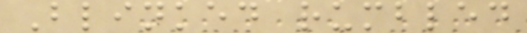Blinked rumbled
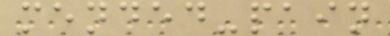mended-pain
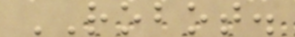ROBOT.
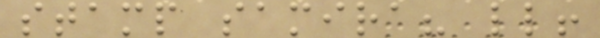stamp samira? ll!
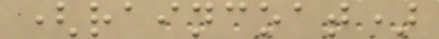(raincoat)
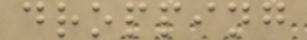dropping
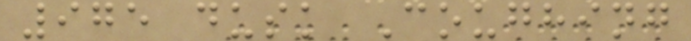975 dusk Coughing
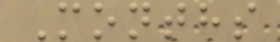Months
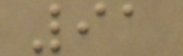91
